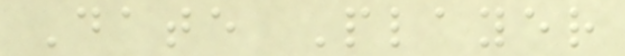Date Player
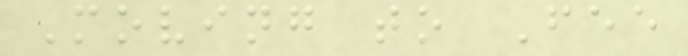Moving to Fee
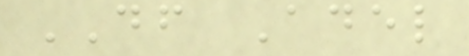DF Adel
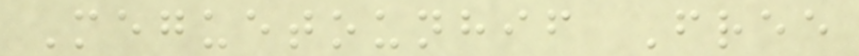Meguetounhif Free
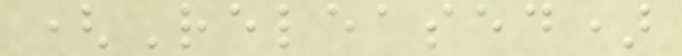(Released)
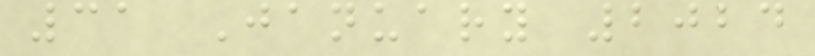31 January 2024
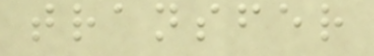transfer
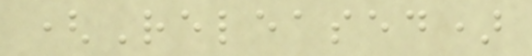(Released)
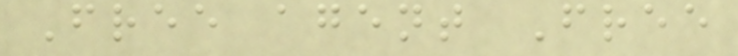Free agent Free
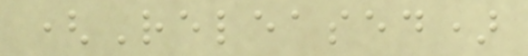(Released)
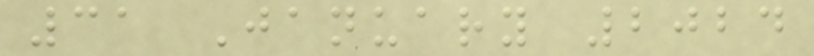31 January 2024
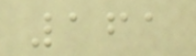161
